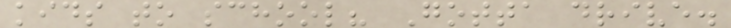kids to school? Gotta drive.
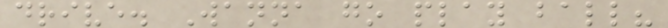drive. Wanna go play ball?
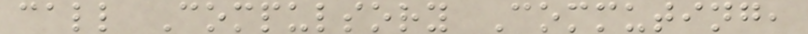call Compulsory Commuting,
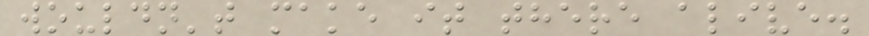wouldn't make it there alive.
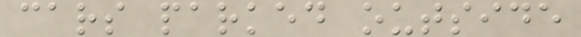cars parked outside
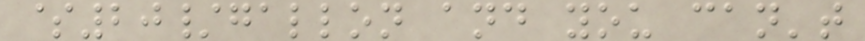$20/gallon and you can't
